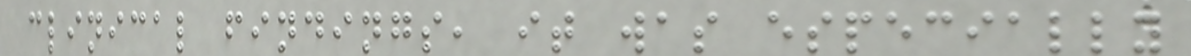clinical findings, it was especially
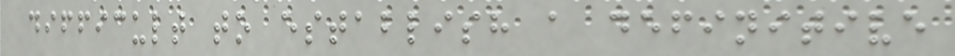difficult to establish a definitive
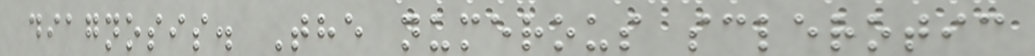diagnosis. The numerous sclerotic
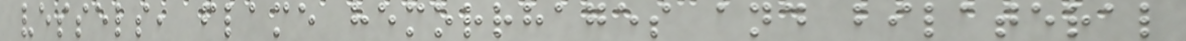vessels, flame hemorrhages and bilateral
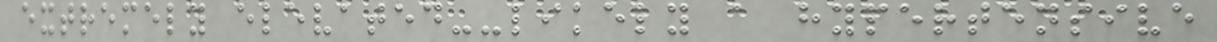extremely elevated--likely a hypertensive
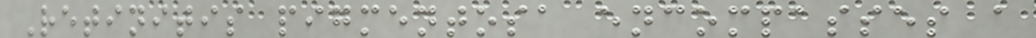Retinitis pigmentosa encompasses a
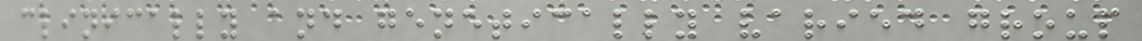clinically and genetically varied group
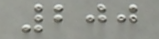200
